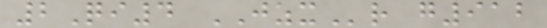2Qi4 JZXr g912
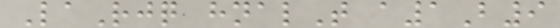LaRjq hnalT a1B9
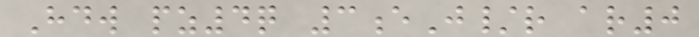Hdw pz4q 3eJ/r ar0
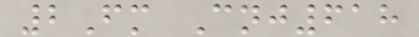2Fm Cnj618
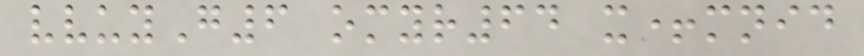vvuyG6 omyr64 x+mnid
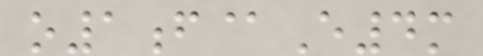o1f@E4m
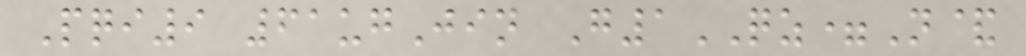Pqi9 61ugJin G1QZ=N&
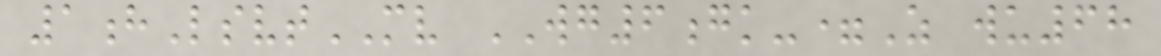1hLsvtMV WG6gk-=Z wu68
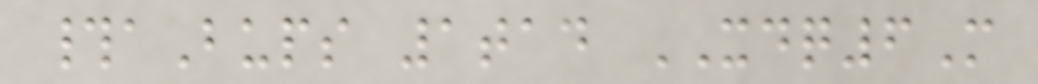#aBups 1tad XDQ6M
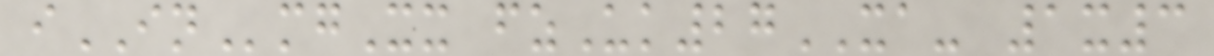iINmgXx fzUk27XA- 1x3
